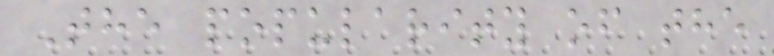The popularity of the
